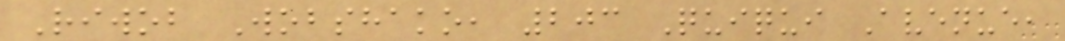Riwob Wobshako, 203 Quiqui Avenue,
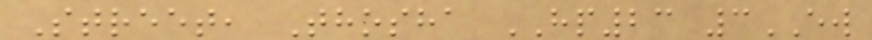Street, Thosha HP23 3EW
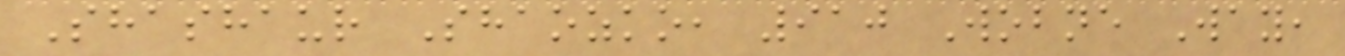Shashaur Shaozko, 910 Wobne Way,
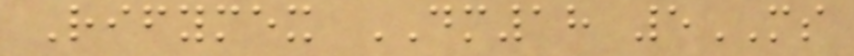Rifymex DM18 5MS
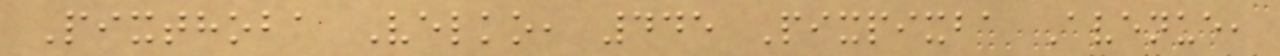Pixthoba Velko, 445 Pixpixba Avenue,
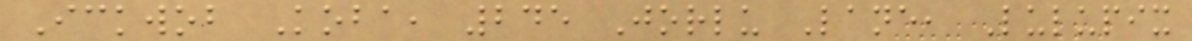Ickwob Koba, 245 Jorlu Lane, Lulupix
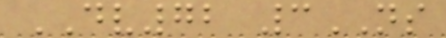DV72 3NS
